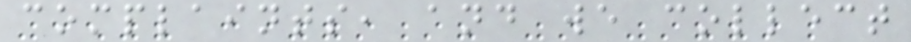complaints, and we collect
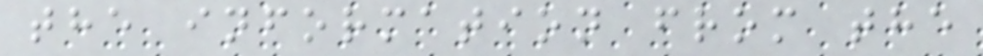the information from the
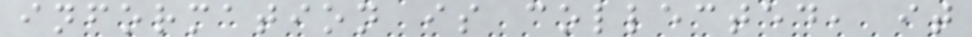information is collected, it
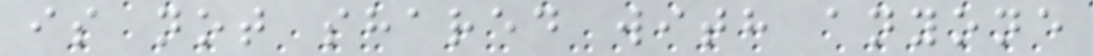is not shared with anyone
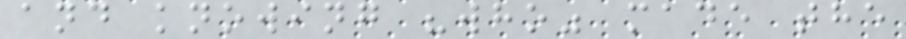and knowing "who" made the
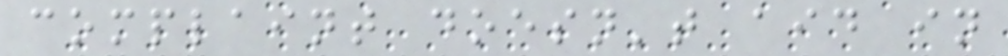complaint doesn't aid in
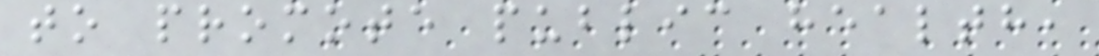to promote public health,
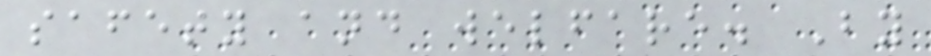safety and welfare. By
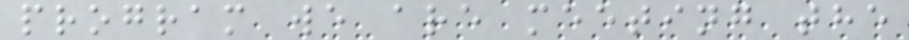program we are meeting the
